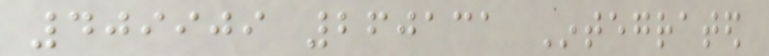409909 260131 Integrated
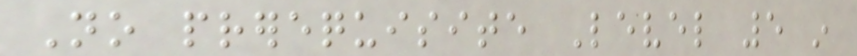No prerequisite Level 5 in
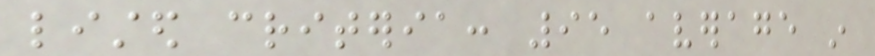listed criteria: 95 average in
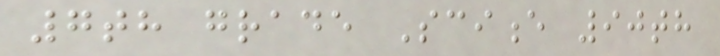7th grade Science 90th
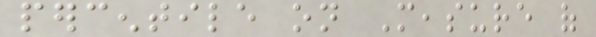percentile on Measure of
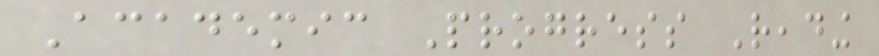Academic Progress Reading
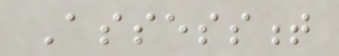Assessment
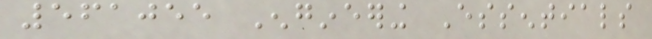561055 Engineering Essentials
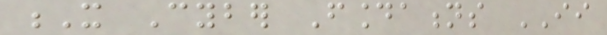X Cyber Foundations II
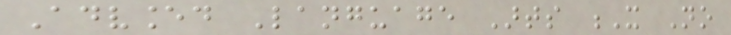Advanced Language Arts X No
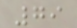79
